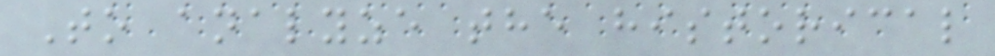To analyze the historical
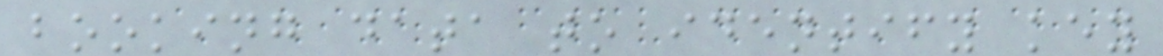booking data to identify key
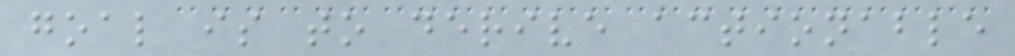goal is to derive actionable
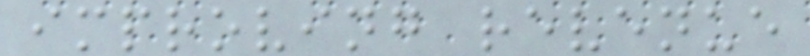improving revenue
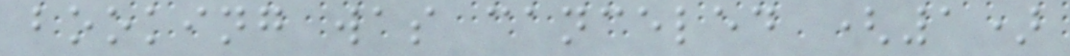booking was canceled (1)
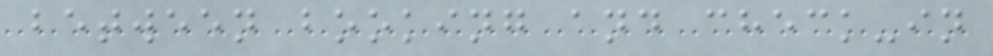between booking and check-in
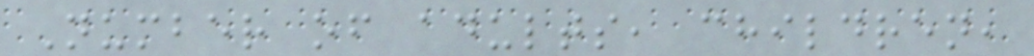Number of adults, children,
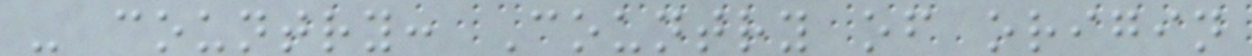- country: Country of origin
